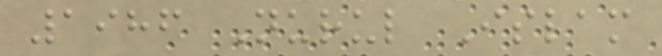1986 Nurul Islam
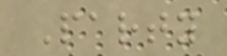Party
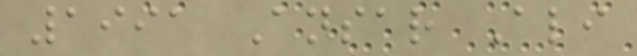1991 Ansar Ali
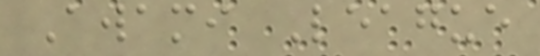Awami League
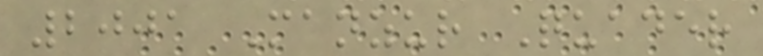2001 Manzur Quader
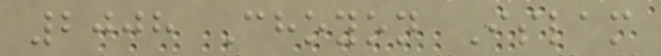2008 Choyon Islam
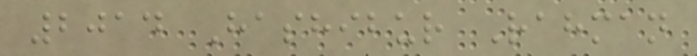2014 Hashibur Rahman
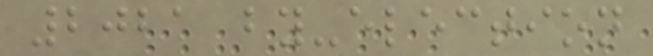2021 by-election
